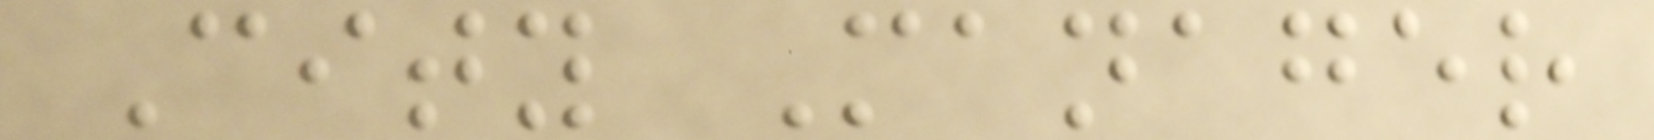City Manager
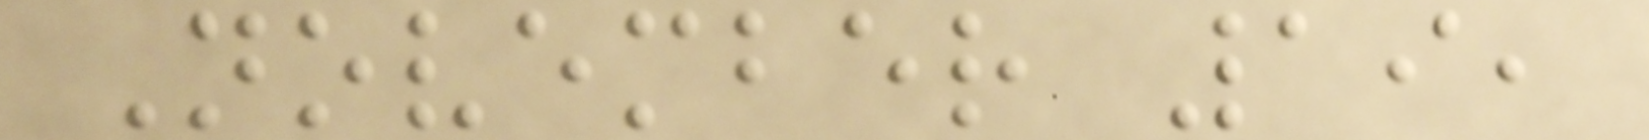November 19,
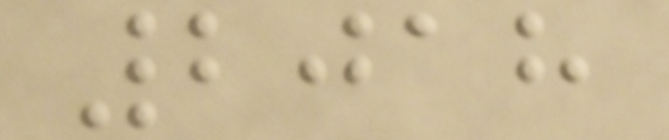2018
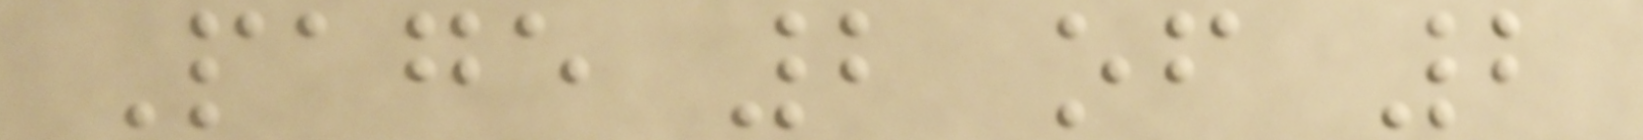Page 2 of 2
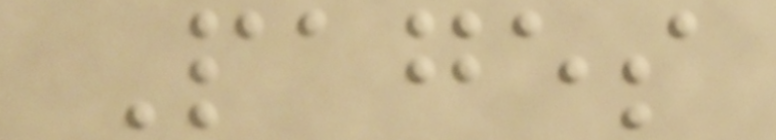Pages
